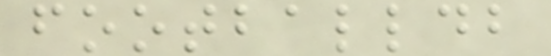footballdb
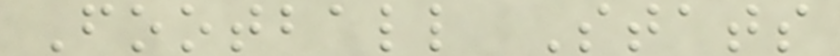Football Stats
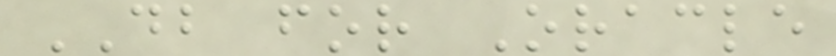DB for Oracle
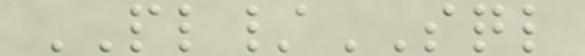PL/SQL
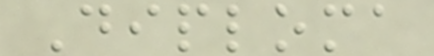Diploma
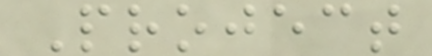Project
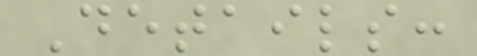Details:
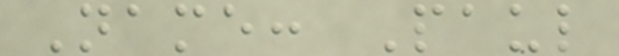Name: Paul
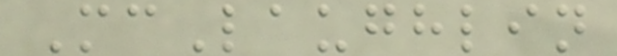McLaughlin
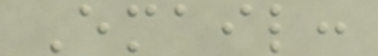Email:
